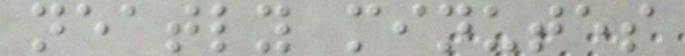neatly minutes
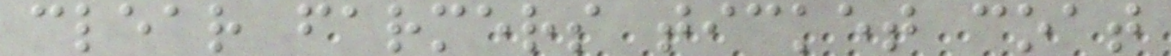clear farmers ticket coat
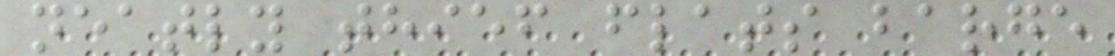neatly thief flats barge
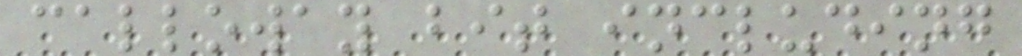calloway bit including
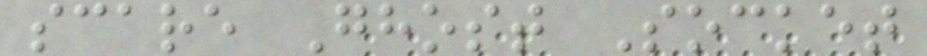scare Ghost Socket
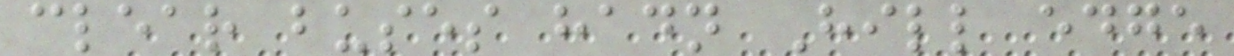clear buses hadn Hill edge
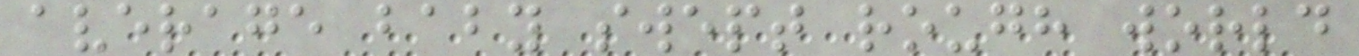average baby swept rough world
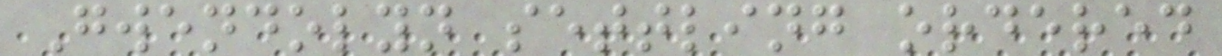Gwendolyn settling ordered
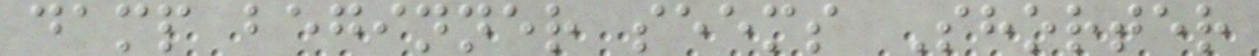damp beginner seems Shorter
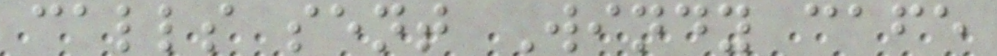calls sent Windy cafe
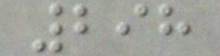298
